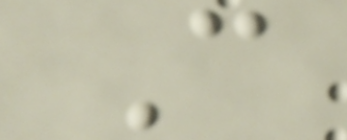C
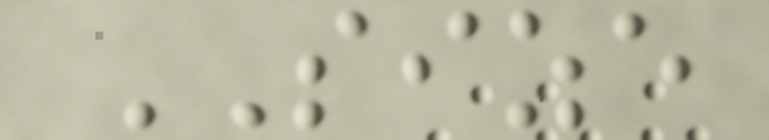SIZE
